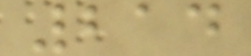214
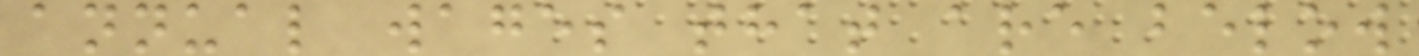annual wages that are below
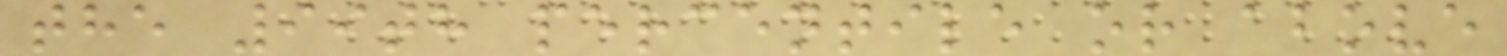the 99th percentile or above
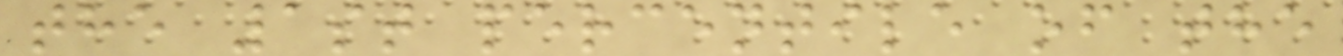the 1st percentile of the
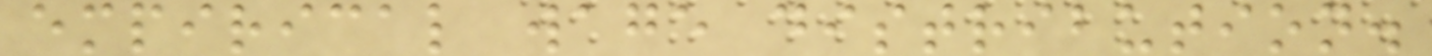empirical wage distribution.
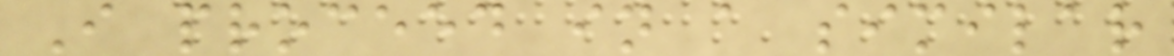I proceed in a similar
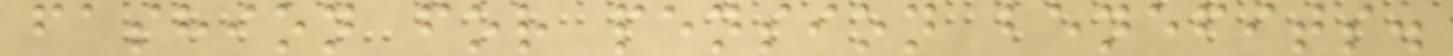fashion for pension benefits.
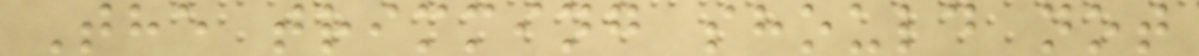The trimming should not
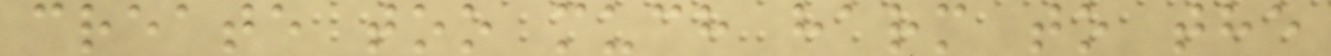create too much harm to the
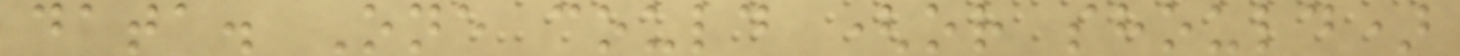data. One could (or should)
